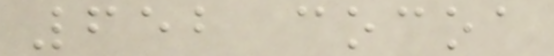652 cocoa
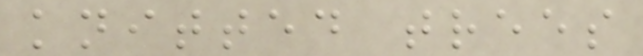knitted trees
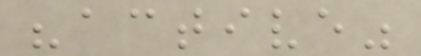"active"
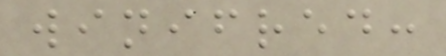winifred:
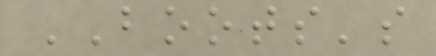BOOTS's
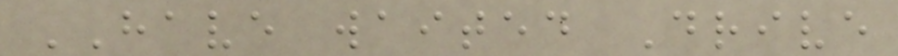HAVE waited Drive
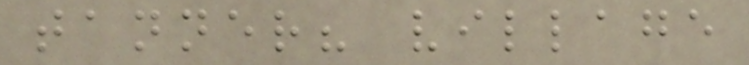tanner? village
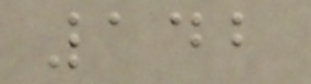142
